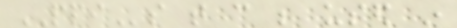PPIs that can be used in
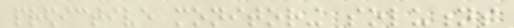predictive monitoring solutions
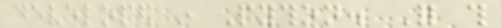developed in Python. For this
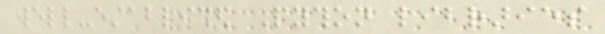well-established Python libraries
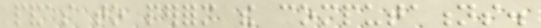pandas to perform the computations.
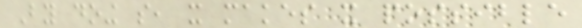By doing so, it makes it possible
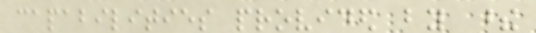capabilities provided by these
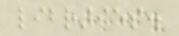libraries.
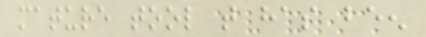mature tool that has been
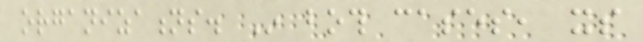organizations. In both cases, its
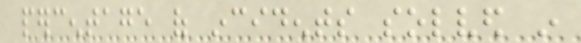percentage of incidents solved in
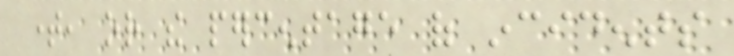time, or the percentage of incidents
